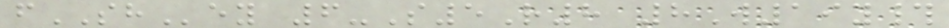fSHey 6-S5R8 8W19y#
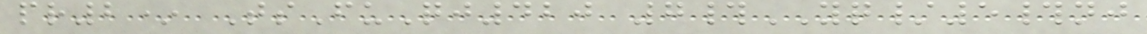pr2* TsFuQj420 7#YQ/5#nj
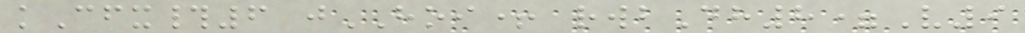kCfx#6 jHOI+ rwbDh8=V9
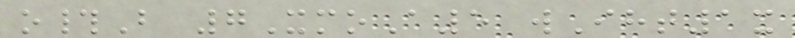o#B 7XmoA5 wIht1x
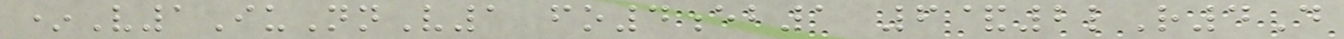*V1IuNnV1 fo4eb1 6&2lR4D
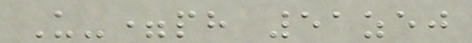U-=ph 51zej
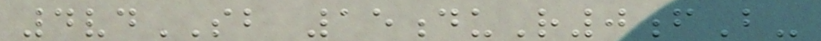4vdSB 15duR0fB-
